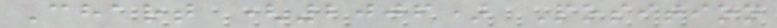Chart (2006) Position
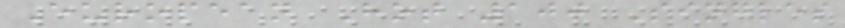European Hot 100 Singles
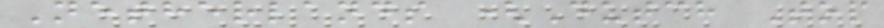Netherlands (Dutch Top
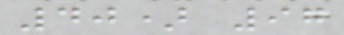40) 97
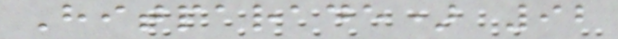Hitparade) 92
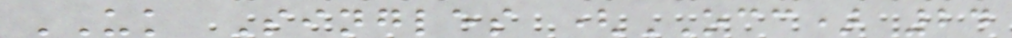UK Singles (OCC) 24
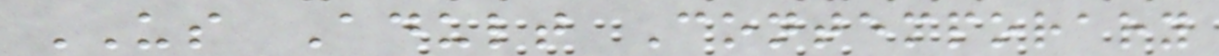US Adult Contemporary
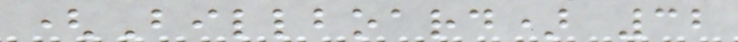(Billboard) 32
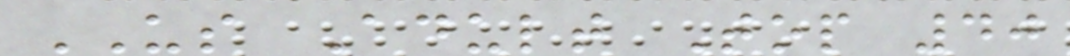US Adult Top 40
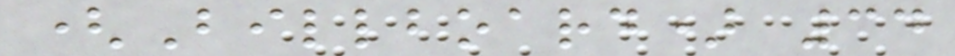(Billboard) 34
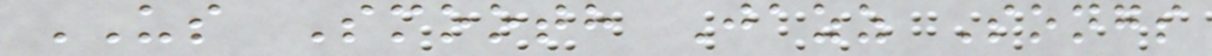US Smooth Jazz Songs
